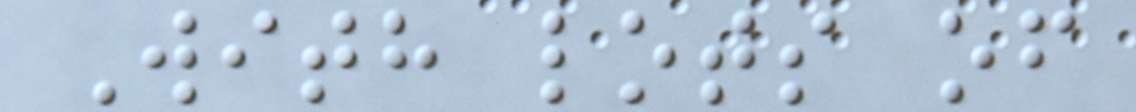With lots of
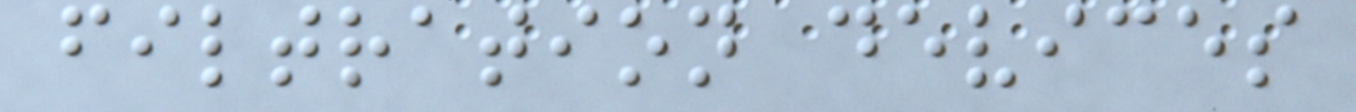filtration devices
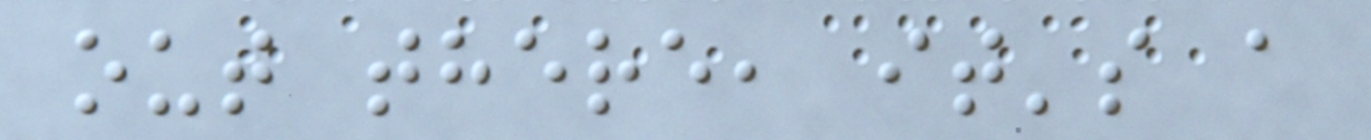out there, it's a
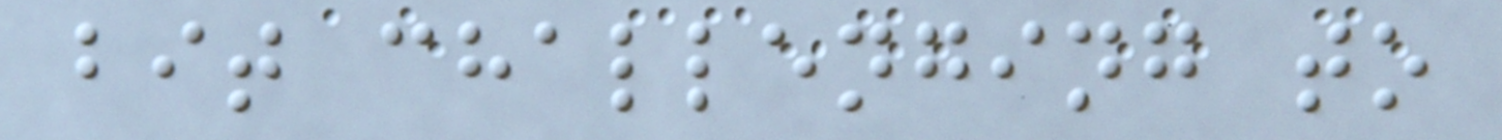bit challenging to
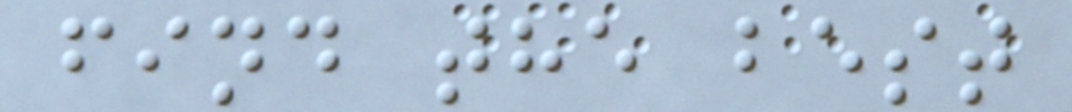find the best
